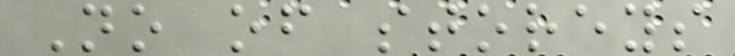No of storeys
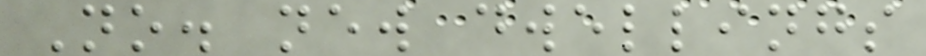No. new dwellings
